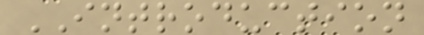INTRODUCTION
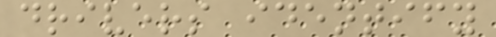drivers identify
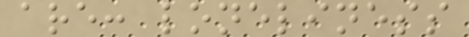are: loneliness
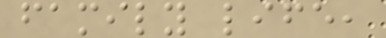family life,
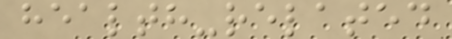health-related
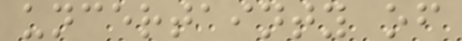uncertainty of
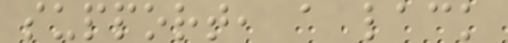support, a lack
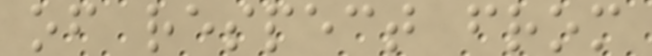of respect from
